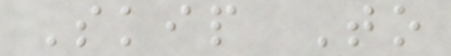Skip To
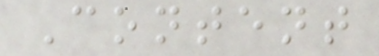Content
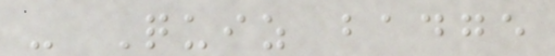- Quiz badge
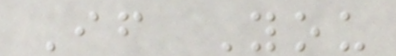If You
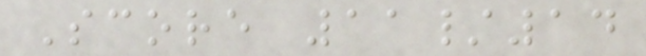Score 11/14
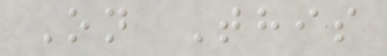On This
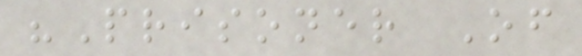"Prisoner Of
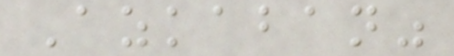Azkaban"
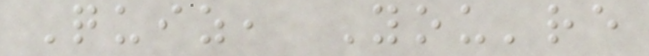Quiz, You're
